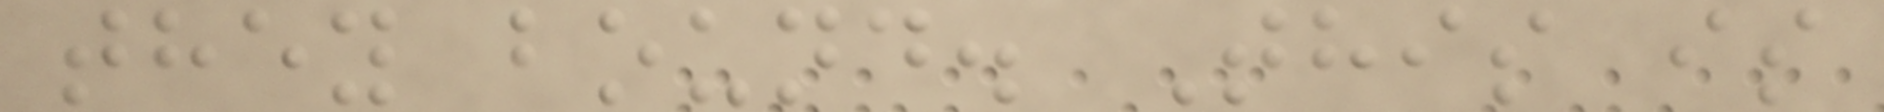they bound. This is
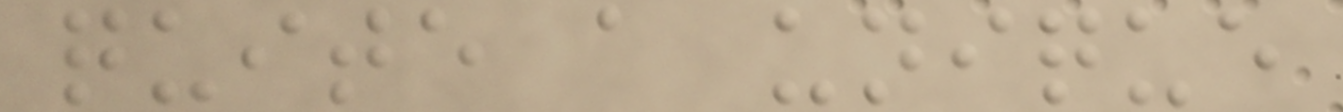quite a unique
